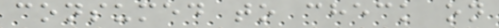consumed to check on
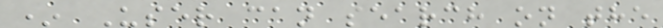* User can search on the
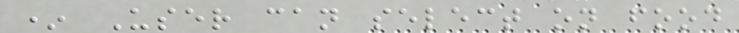* User can select on food
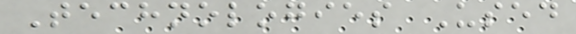Technologies Used
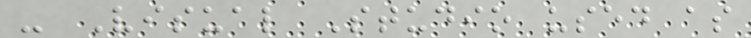- Visual Studio used as
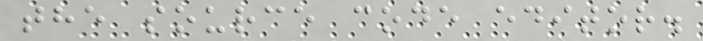the source code editor.
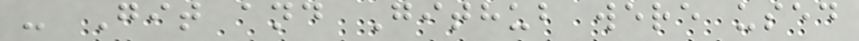- Git and Github were used
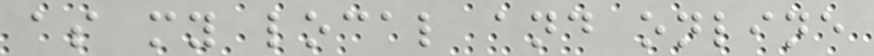as my local and online
